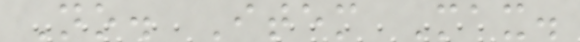No. Item Max.
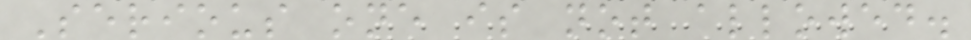Serious one is not allowed.
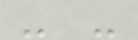- -
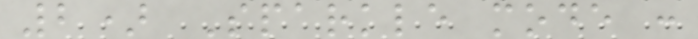2) Sparkle mode :
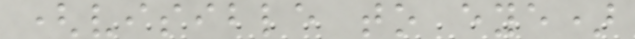(visible to eye)
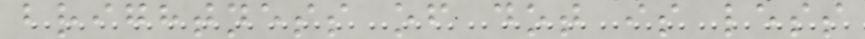brightness of dot is less
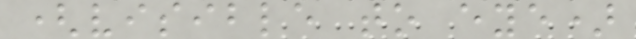(visible to eye)
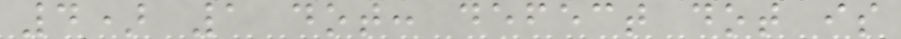4) 1 dot: defect dot is
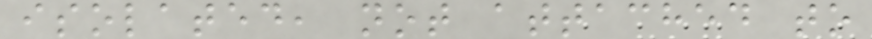isolated, not attached to
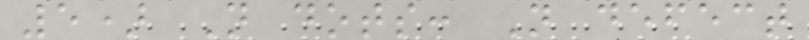5) N dots: N defect
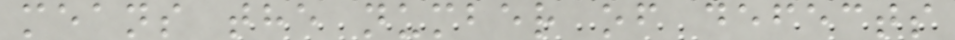means the number of defects
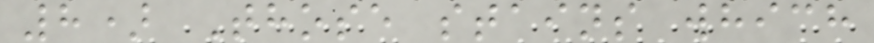8) Those stains which
